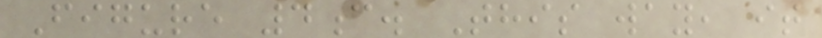Figure 4c. This way, it
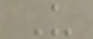U
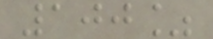100%
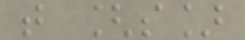t [s]
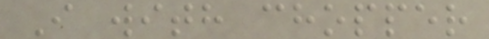I with chopper
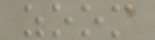zoom
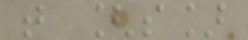t [s]
